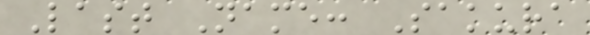Last Name: Sakura
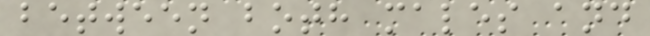between both males and
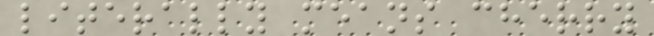literally means cherry
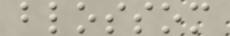blossom
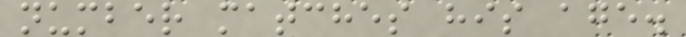number matches his age.
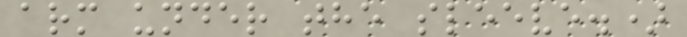arm under the sleeve.)
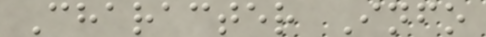Character Info
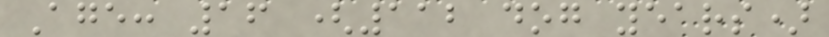Age: 16 (112 dog years)
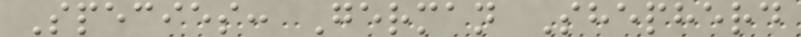Species: German Shepherd
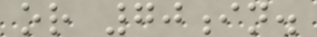or 70in.
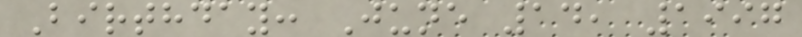Birthday: June 14, 1997
